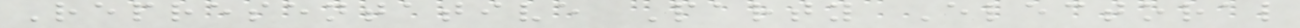Representative Party Electoral
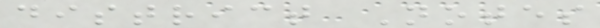district Notes
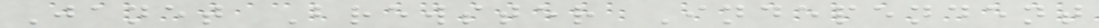Janet Brewster Independent
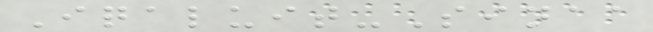Iqaluit-Sinaa
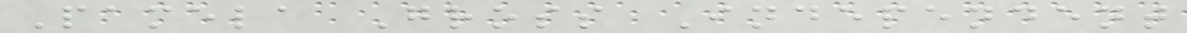Pamela Gross Independent
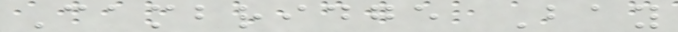Cambridge Bay
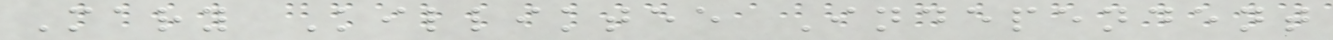Mary Killiktee Independent
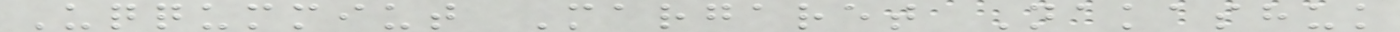Uqqummiut Margaret Nakashuk
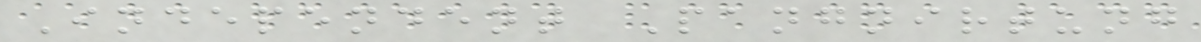Independent Pangnirtung
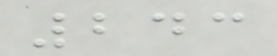243
